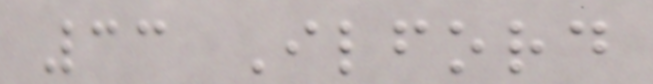33 Ilford
